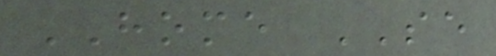HOME SE
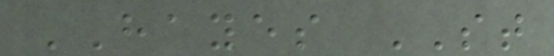HAYES ST
